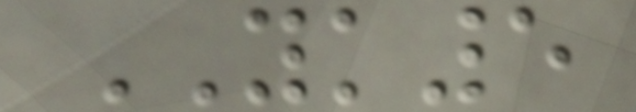YK5
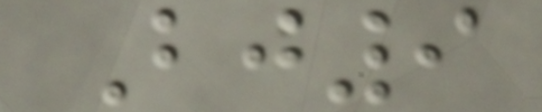Bj9
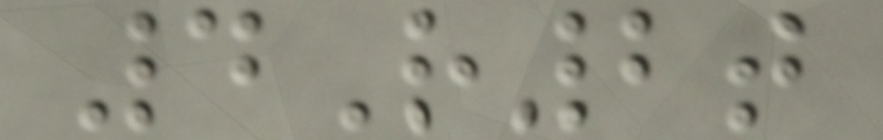4R2t
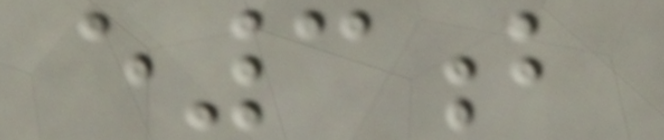e3b
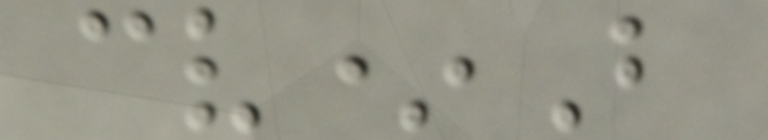cv*B
